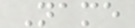Name
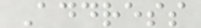Address
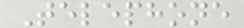Telephone
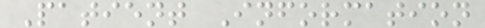Patient Information
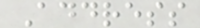Address
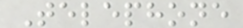Telephone
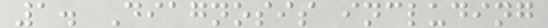1. Diagnosis including
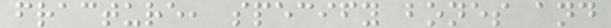fracture, specify bones and
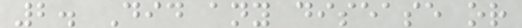2. Did any disease or
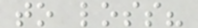to loss?
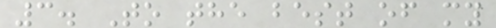3. To the best of my
